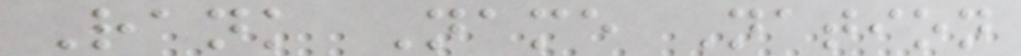Rank Name Nation
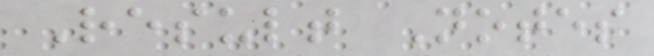Result Notes
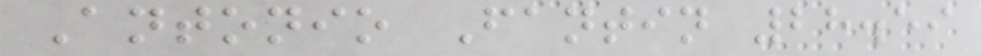Antonio Fantin 28.59
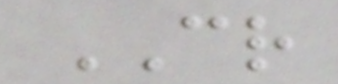CR
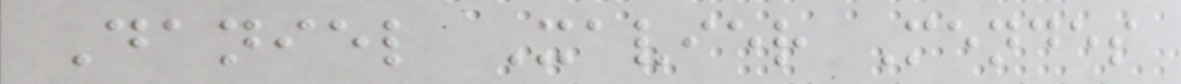Daniel Xavier Mendes
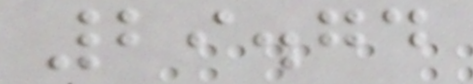29.74
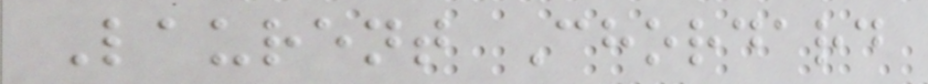Laurent Chordard
